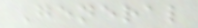General
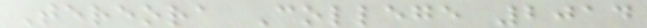Tereora College 2014
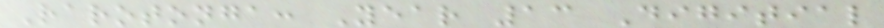Rarotonga: Year 13 Digitial
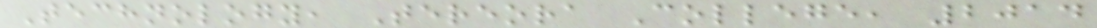Technology, Tereora College, 2014
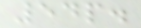54p.
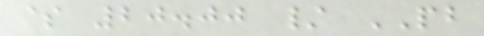$ 20.00 / PB
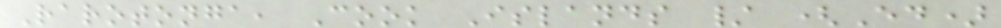Rarotonga, Cook Islands / (Ed)
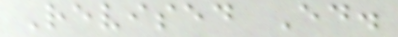Revised Ed.
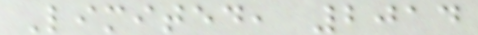Limited, 2014
